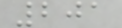201
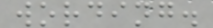wording.
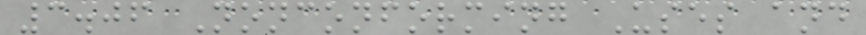3.06 Nonconforming Uses and
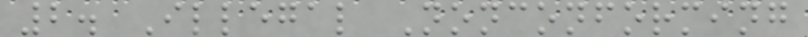2. Illegal Nonconforming
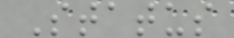Status
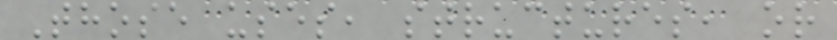Those uses, structures, or
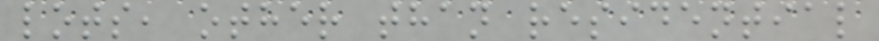lots, other than residential
